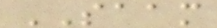SAAM
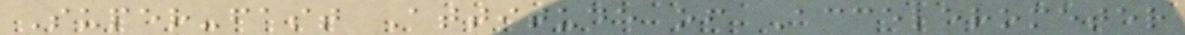Super-fast Attitude of Accelerometer
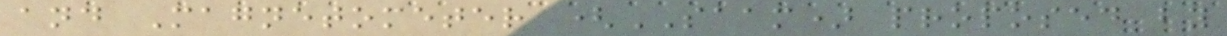and Magnetometer (SAAM) proposed by
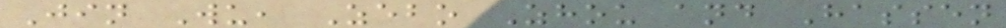Jin Wu, Zebo Zhou and Hassen
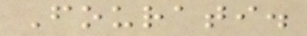Fourati.
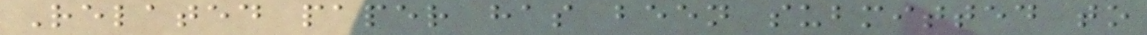Related paper has been submitted to
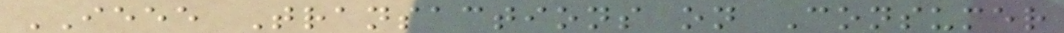IEEE Transactions on Consumer
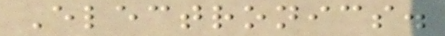Electronics.
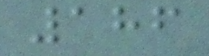186
